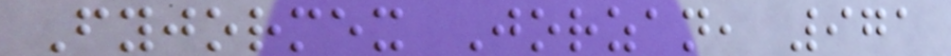Fyjormex Jorzan, 971
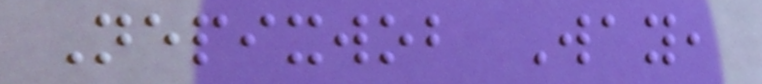Nepixwob Way,
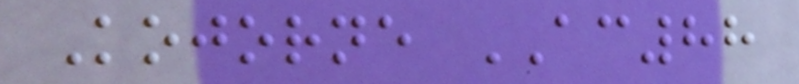Kojorne AC88
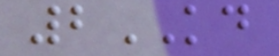2KD
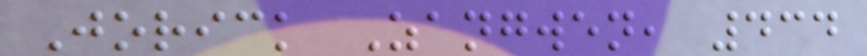Jorick Zangwen, 434
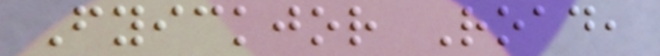Fyickjor Road,
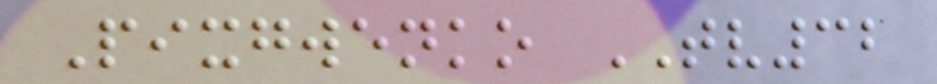Pixgwenko TV32
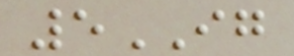5IG
